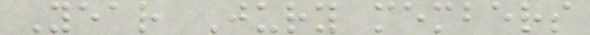Year Jury members
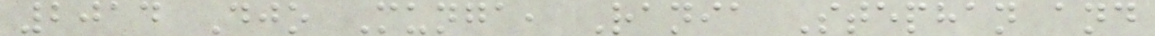2014 Djo Munga, Rania Stephan and
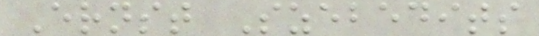Ernst Szebedits
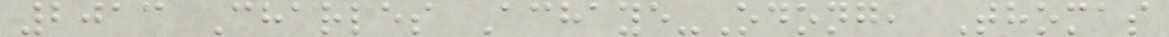2013 Charles Achaye-Odong, Thomas
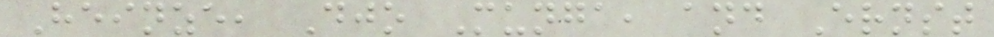Heinze, Djo Munga, and Ernst
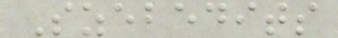Szebedits
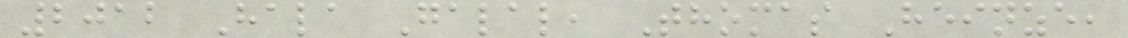2012 Hala Galal, Thomas Heinze,
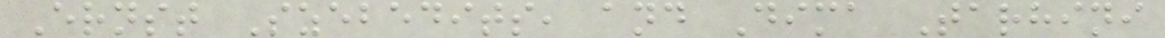Ernst Szebedits, and Dima Tarhini
